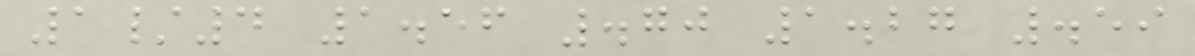1/4 1.56 .70 1.27 .59
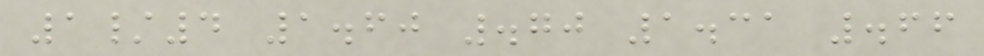1/4 1.60 .70 1.31 .66
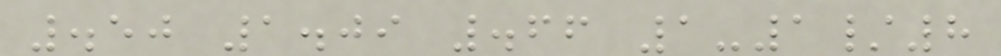.50 1.09 .66 1-1/8
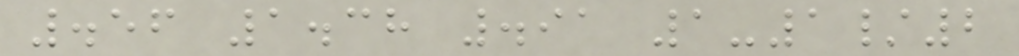.56 1.38 .91 1-1/2
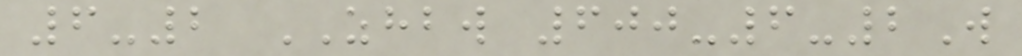6-2 ZHBW 600-6-2W
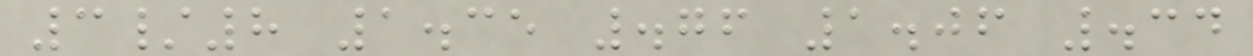3/8 1.35 .76 1.06 .34
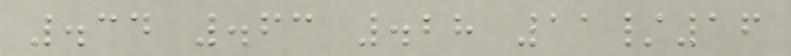.34 .63 .28 11/16
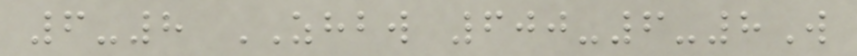6-8 ZHBW 600-6-8W
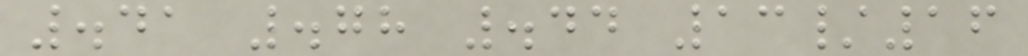.41 .78 .44 13/16
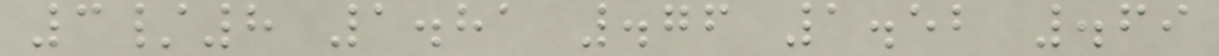3/8 1.81 .76 1.52 .69
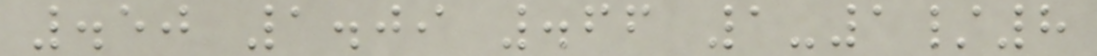.50 1.09 .66 1-1/8
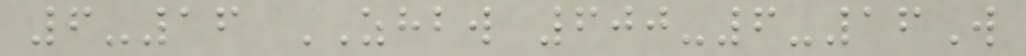6-16 ZHBW 600-6-16W
